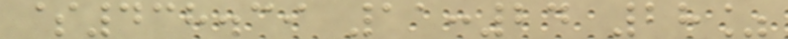$438.39 11:24 28%
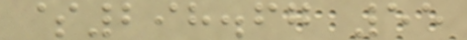$298.67 55
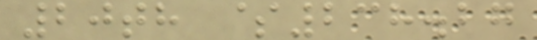20th $238.27
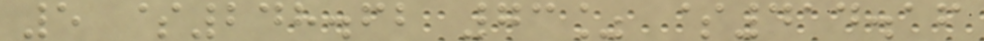5 $248.62 73% $414.16
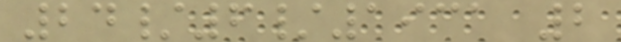24/6/1931 2
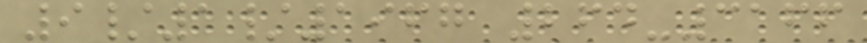9/1/1967 264-3166
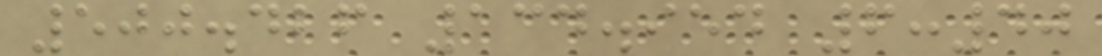500.426 134.954 6:40
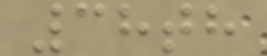38th
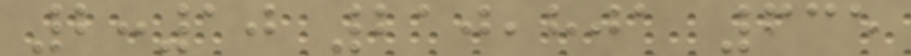2:10 210,801 635
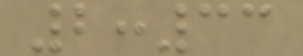2:33
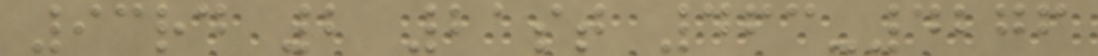93rd 2 21st 463-4276
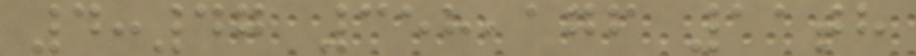4:47 358,176 11th
